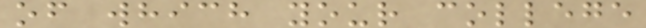of which your college
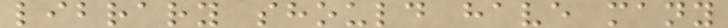library should have many
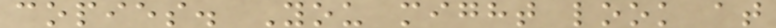copies. You might look at
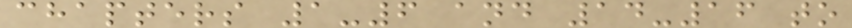chapters 1-6 and 14-16 to
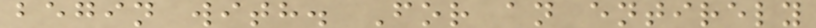begin with. For an entirely
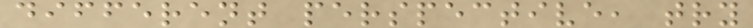different perspective, try
